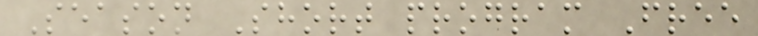Season Short program Free
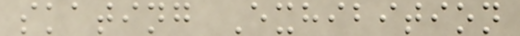skating Exhibition
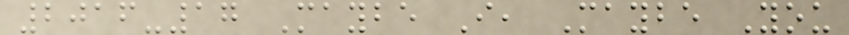2016-17 Maybe I, Maybe You
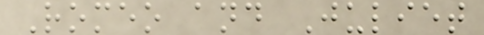Romeo and Juliet
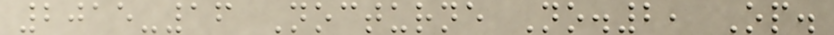2015-16 Nocturne No.2, Op.
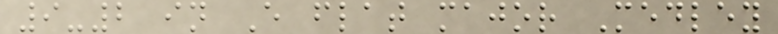9-2 in E flat major Medley
